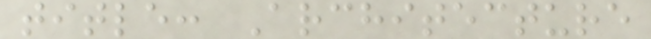title: Architecture
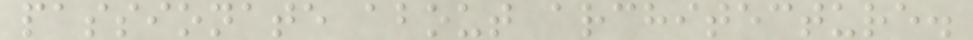passionate about architecture.
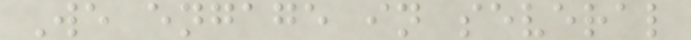We engage in several
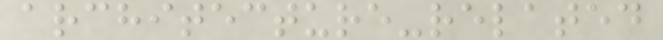architecture-related
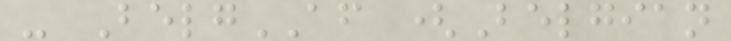- BelgAF (Belgian
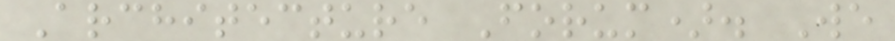Architecture Forum). We
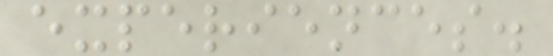experiences.
